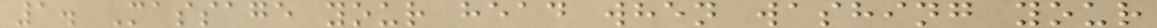1. Massage your head when washing your
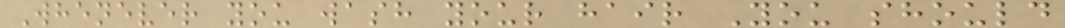Whenever you wash your hair You should
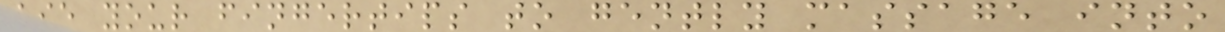use your fingertips to gently massage into
